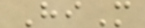HiM
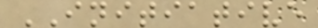INITIATIVE
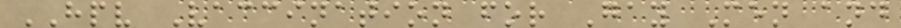HPV Vaccination for Gay Men and
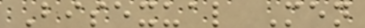Bisexual Men
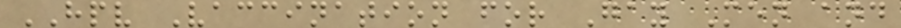HPV Vaccination for Gay Men and
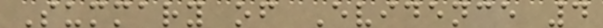Summary of Evidence 4
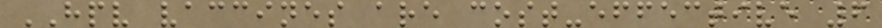HPV vaccines are cost-effective 6
